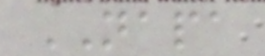NAPA
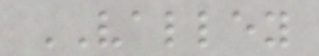VALLEY
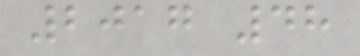2017 48
